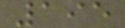195
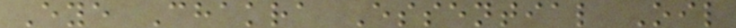Eye Chakra Essential Oil
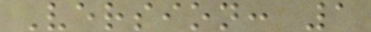Version: 1
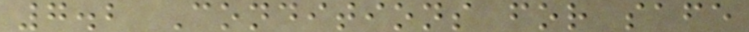7.2 Conditions for safe
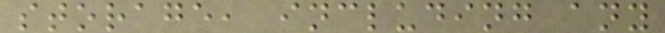storage, including any
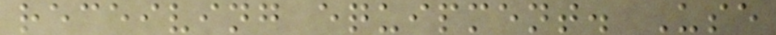receiving equipment. Use
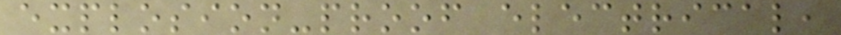explosion-proof electrical,
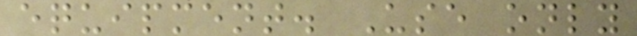equipment. Use only
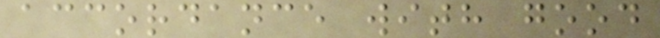accordance with good
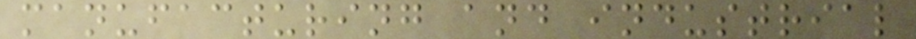manufacturing and industrial
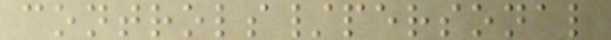controls/personal
